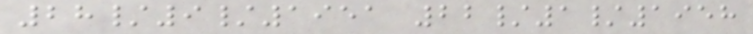28/9/1951 22/1/1958
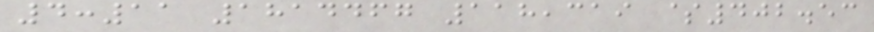4:11 1814467 118,319 $402.53
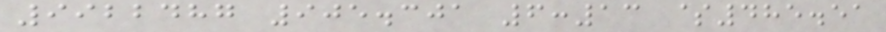9922487 905.301 6:13 $485.51
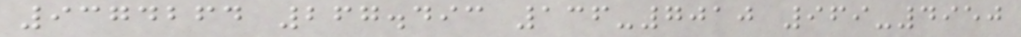9374264 267.493 136-7010 969-4950
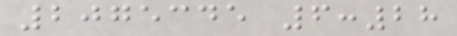2075345 6:28
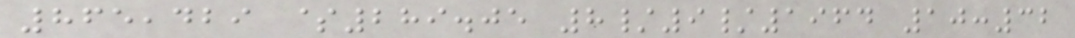865,429 $289.05 8/9/1964 10:32
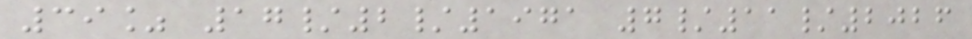39% 17/2/1971 7/11/2026
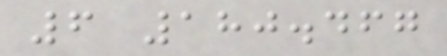6 180.467
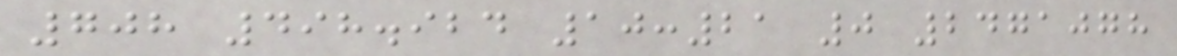708 498.924 10:21 0 2471078
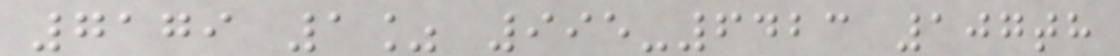7179 1% 995-6423 107th
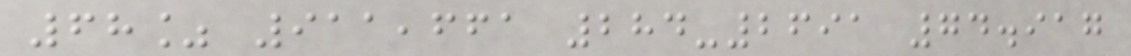68% 911,661 284-2691 74.917
